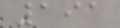191
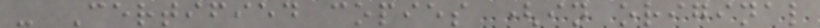- Certified copies (in original
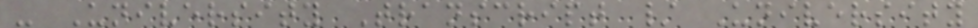- University Transcript / University
